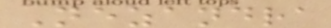Nezandra
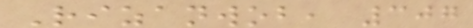Rizanwob, 307
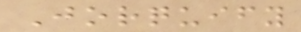Jorquify
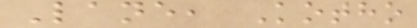Lane, Kotho
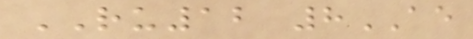RU12 8AE
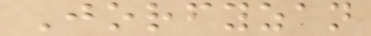Jorfyzan
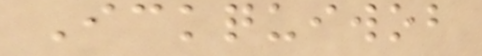Ickquiwob
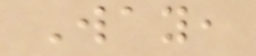Way,
